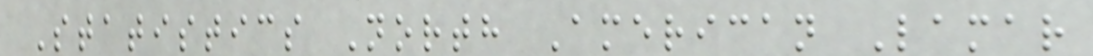Statistics North American Lamar
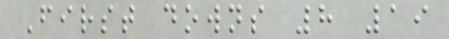First downs 8 19
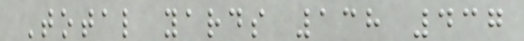Total yards 138 437
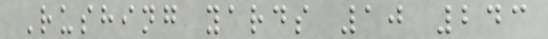Rushing yards 10 243
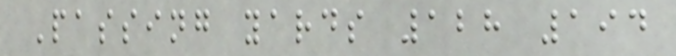Passing yards 128 194
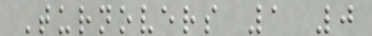Turnovers 1 0
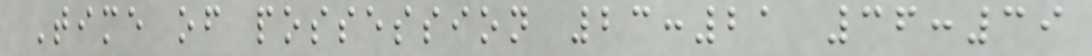Time of possession 23:21 36:39
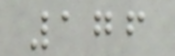176
